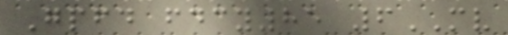Gpfd fdcy85 6MV
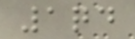1qd
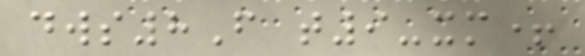dws8F t9-xm+
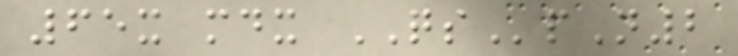65x mdx QSpN2
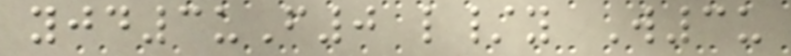yjd3uF0 l/y W3u
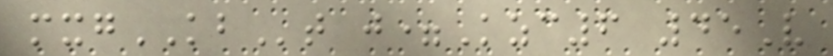mxgKBt j=Kzc6 45V
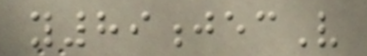y89jecV
